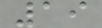19
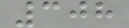308
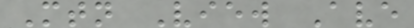Mtn View Ave
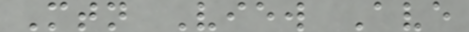Mtn View Ave
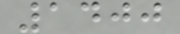1400
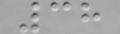38
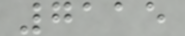7115
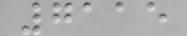7115
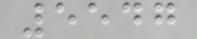5547
